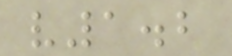v1.2
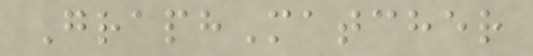GraphMatcher
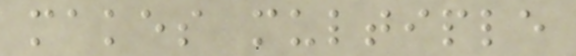makes multiple
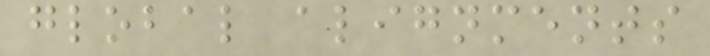global alignments
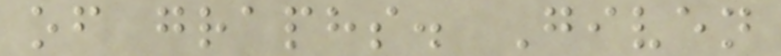of graphs. Given
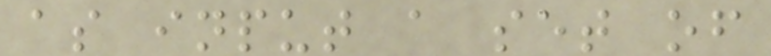as input a set of
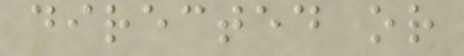directed or
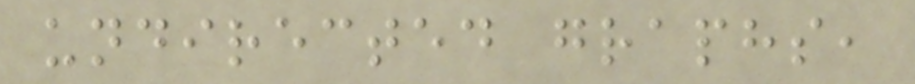undirected graphs,
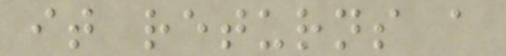it returns a
